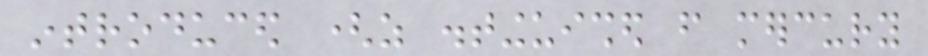introduced (as distinguished from mercury
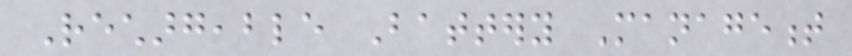Rechargeable Battery Management
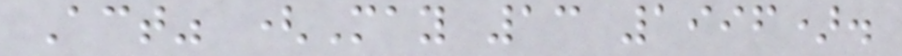Act" (May 13 1996).
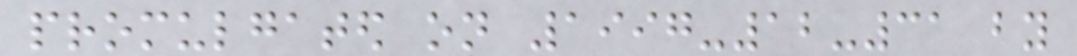promulgated on 1997-12-31 by
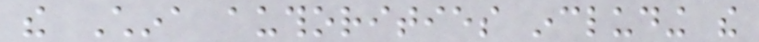the China authorities including the
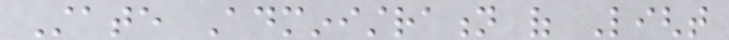State Administration of Light
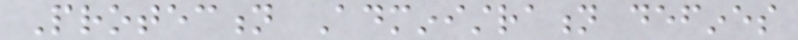Protection Administration defines
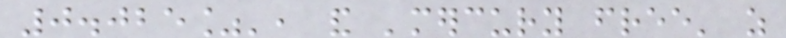0.025%', and 'mercury free' as
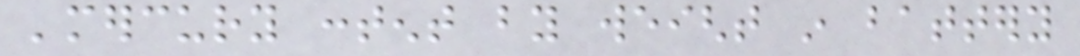'mercury content by weight in battery
